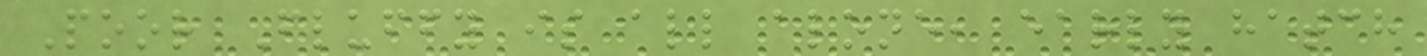Poor Fluffy is all alone, early hatch
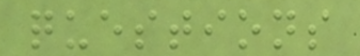questions
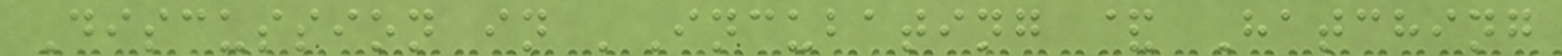Discussion in 'Incubating & Hatching
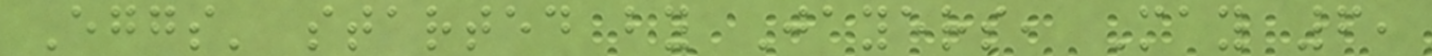Eggs' started by Jayers, May 6,
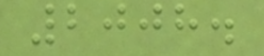2008.
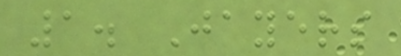1. Jayers
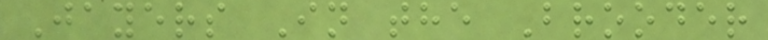Jayers In the Brooder
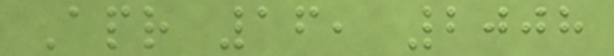Apr 16, 2008
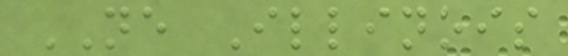NE Illinois
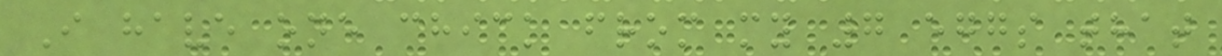I have one chick from my 7 eggs that
